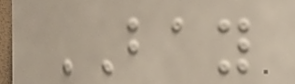BAY
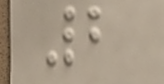2
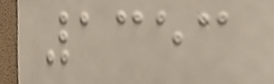1353
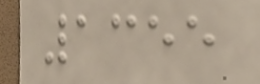1355
